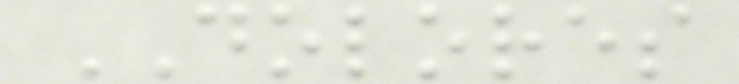DOLORES
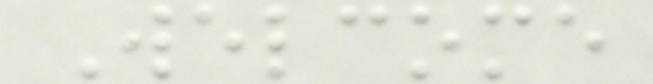Welcome
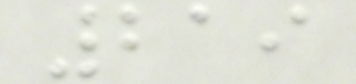219
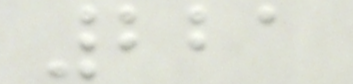221
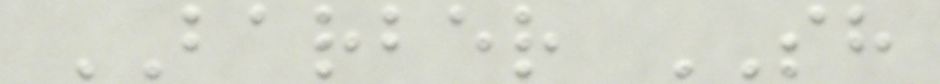BARBER SH
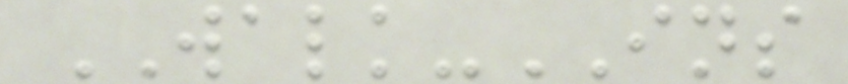WALK-INS
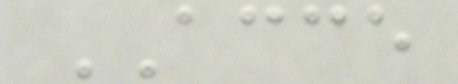ACCE
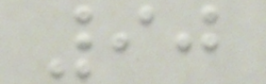90
